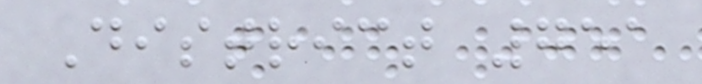District 751
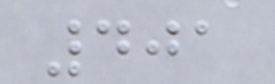401
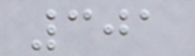301
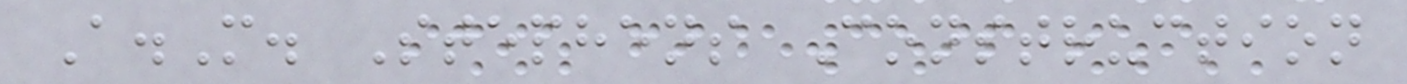A.M. Stephens Construction
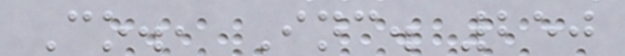Co., Inc. 250
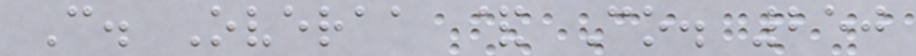C. Overaa & Co. 250
